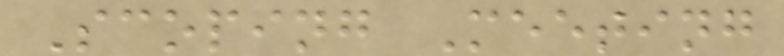Scoping Meeting
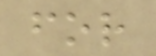for
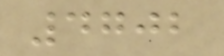4702
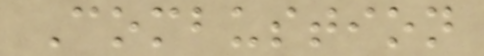Combustion
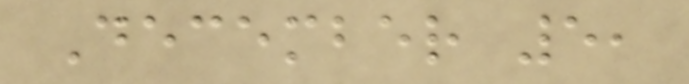December 5,
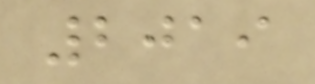2019
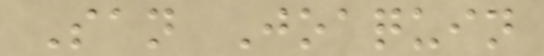San Joaquin
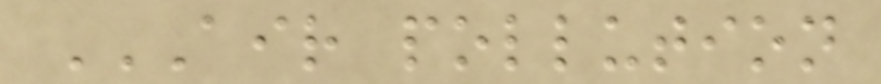AIR POLLUTION
